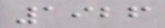1926
